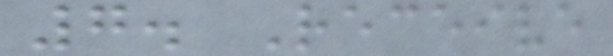7. Receive
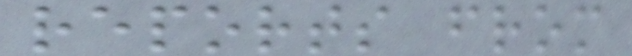reports from
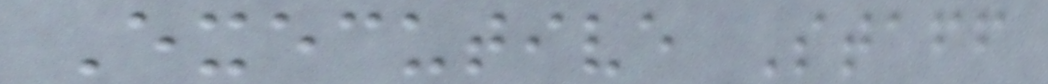Executive Staff
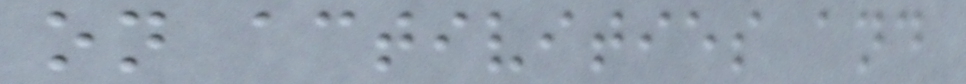on activities and
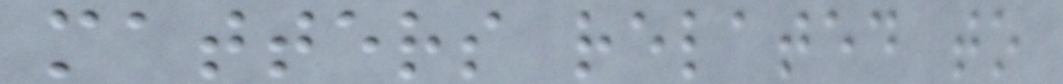matters related to
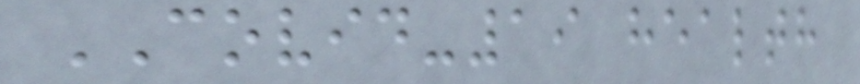COVID-19 health
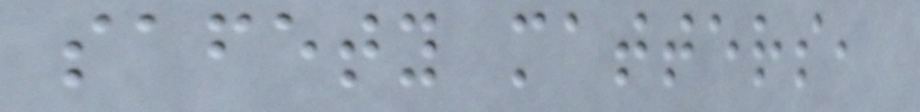safety matters,
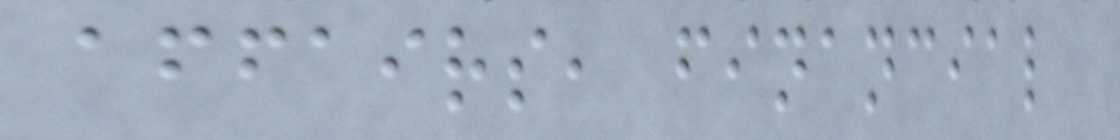affairs, financial
